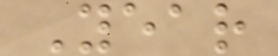Year
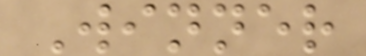Winner
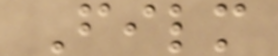Film
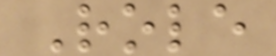Role
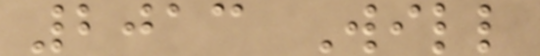2013 Will
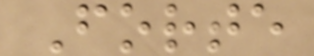Forte
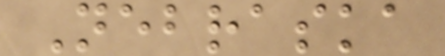Nebraska
